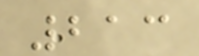213
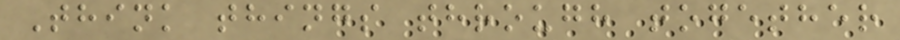Think things through together
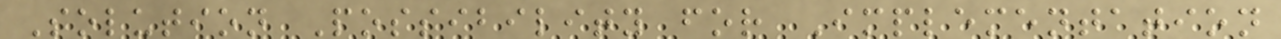Solution Possibility for Implementation
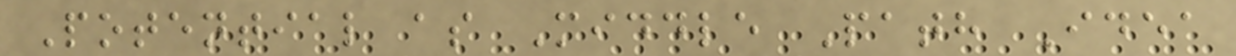Potential as Middle Path Idea
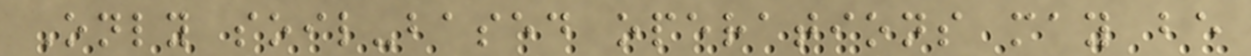Only soil-based operations may be
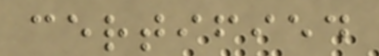certified
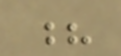?
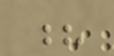?
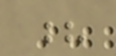?
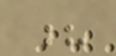?
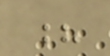?
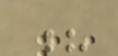?
